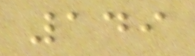149
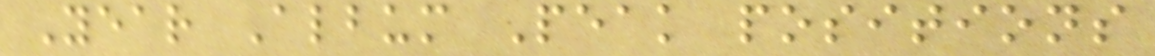Year Album Peak positions
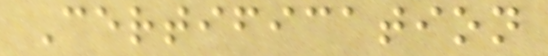Certification
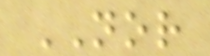NOR
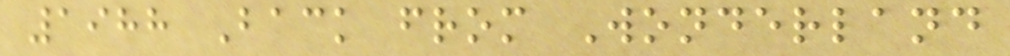1988 Back from Wonderland
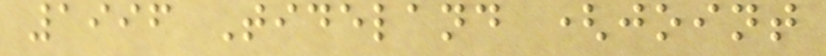1996 Tideland (joint
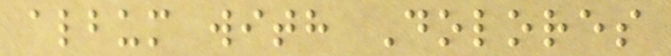album with Dolores
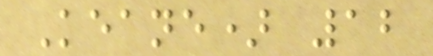Keane) 12
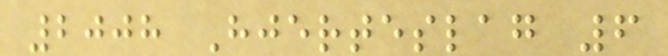2008 Hjerteslag 6
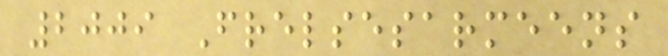2009 Frelsesarmeens
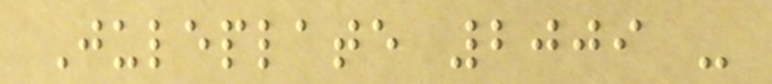Juleplate 2009 -
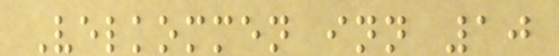Velkommen inn 10
